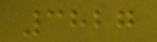3827
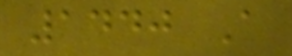1440 A
